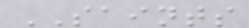SAINTS
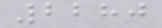2280
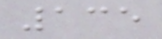135
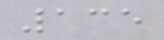135
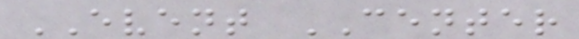EVENT CENTER
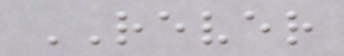REVER
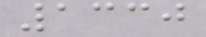1330
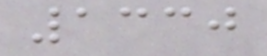1330
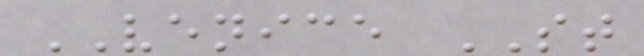VENICE ST
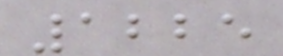1225
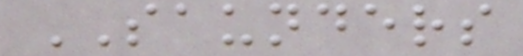SAUNDERS
